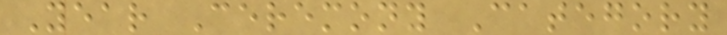Year Ceremony Category
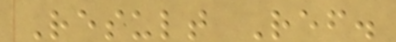Result Ref.
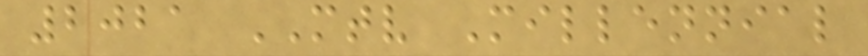2021 MTV Millennial
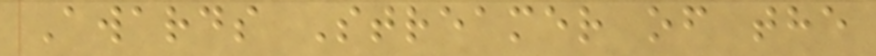Awards Streamer of the
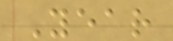Year
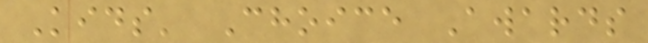Kids' Choice Awards
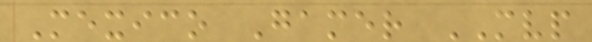Mexico Gamer MVP
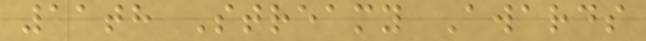11th Streamy Awards
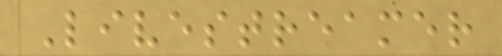Livestreamer
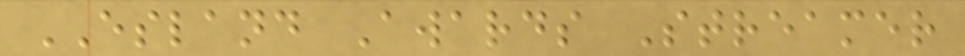ESLAND Awards Streamer
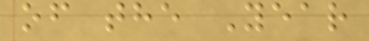of the Year
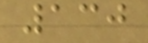130
